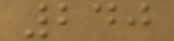240
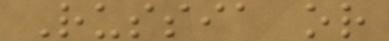Russia or
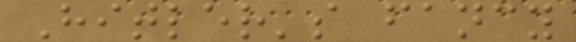Hitler's fancy
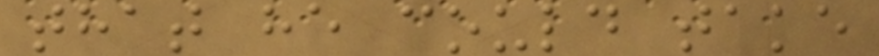that he could take
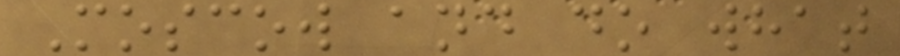Moscow and do what
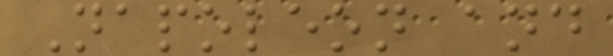Napoleon and
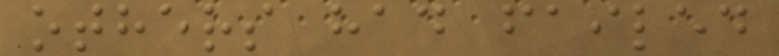others had failed
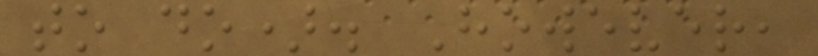to do). However,
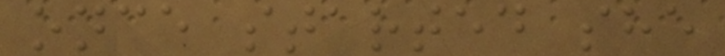once started she
